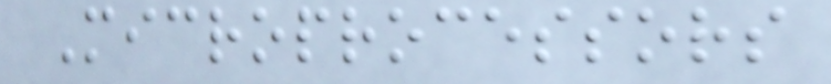Microprocessors
